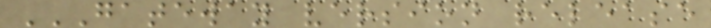GATEWAY VERSION RELEASE
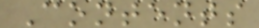Contents
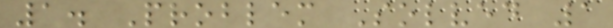1. Problem Solved 1
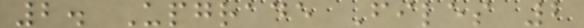2. Upgrade Files 2
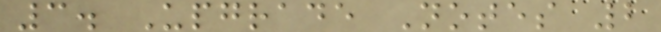3. Upgrade Notes 2
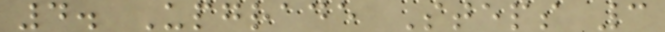4. Upgrade Steps 3
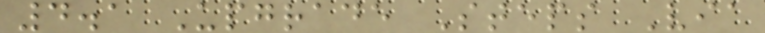4.1 Upgrade Steps Via
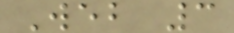Web 3
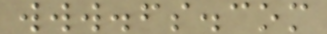www.fs.com
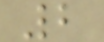2
